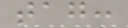tag:
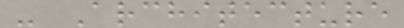- Architecture
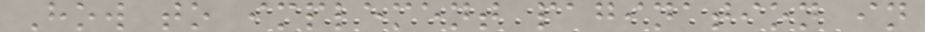How to implement pagination in
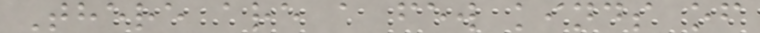There are a few kinds of
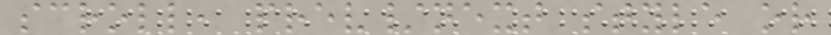scroll, prev/next style or
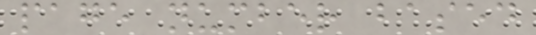page number based
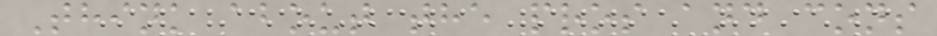Think about the pros and cons
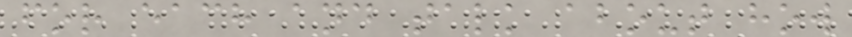for each and talk about how
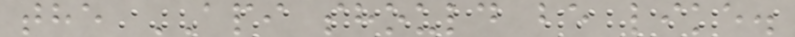the API should be like.
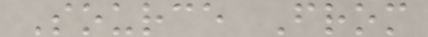Source From
